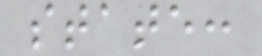state:
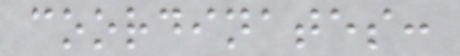coordinates:
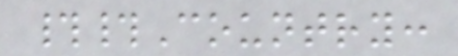##Country:
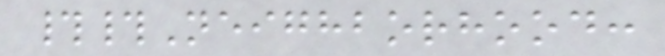##Neighborhood:
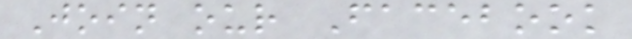Join our Facebook
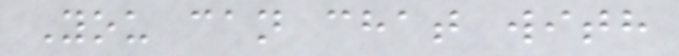You can chat with
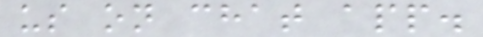us on chat app.
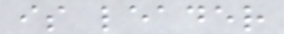is leader
